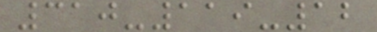310-119-12
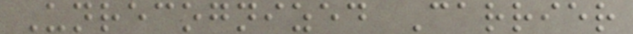Unrecognized Carrier
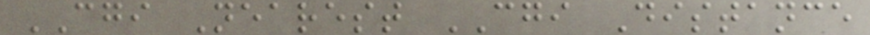CGI Nearest CGI Distance
